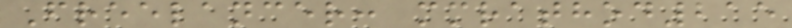Freelancer: mmrathod215
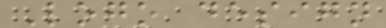Logo design
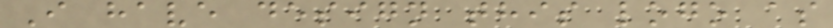I have design this logo as
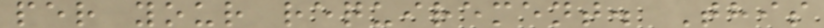per your requirement. This
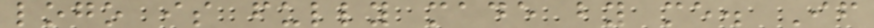logo is fully made by me. If
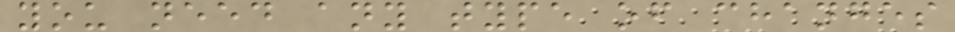you need any type of changes
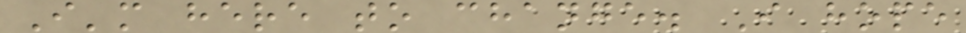I'm here to change. I hope
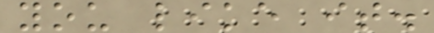you like it.
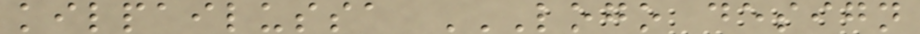kilpailussa LOGO DESIGN
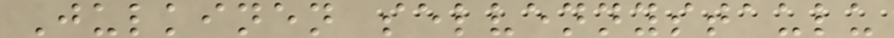Julkinen selvennystaulu
